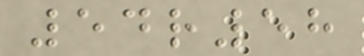54r58
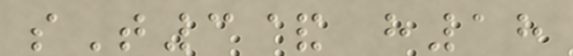sT3& h18
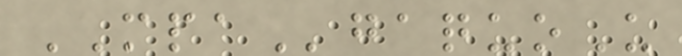MPAgaquoU
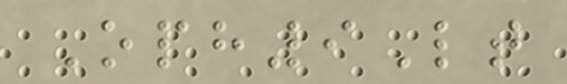Oph9Lt
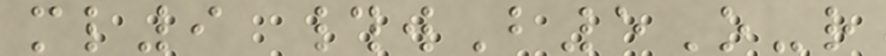ml9 #wB5O-r
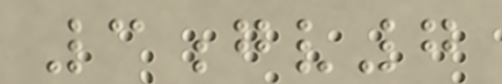3gv7
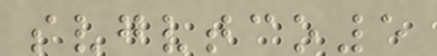svgvtco5
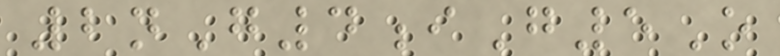2nG4iG5O
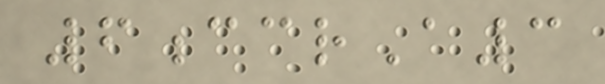6ccrA3
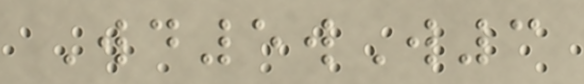Wd5wW3
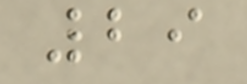29
